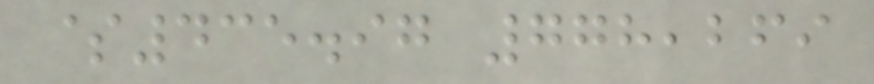$435.97 778,269
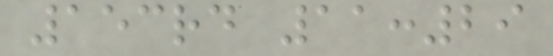153rd 11:29
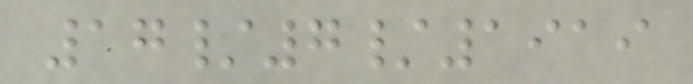17/7/1919
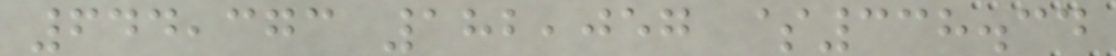644,373 182,057 $338.34
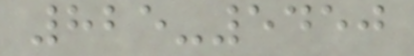825-5450
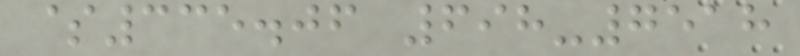$335.06 698-7518
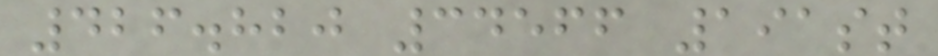426.820 34566 191st
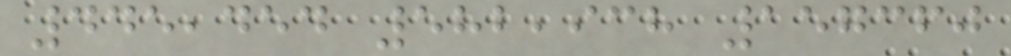445,454 582,938 157360
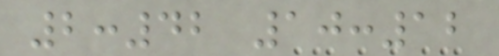2:42 10:12
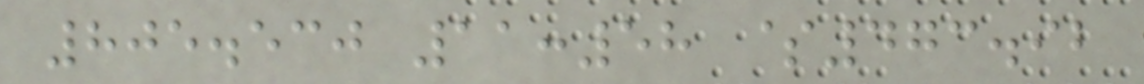805.530 11:58 $473.92
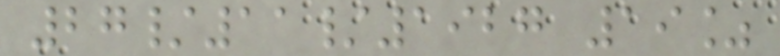27/11/1927 19%
